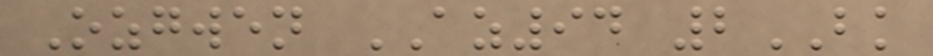Ozgwen AZ94 2BK
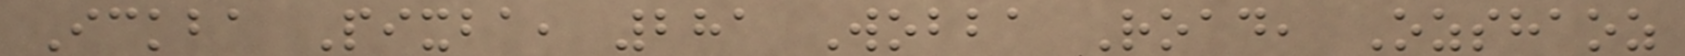Ickba Pixba, 281 Wobba Road, Ozshaoz
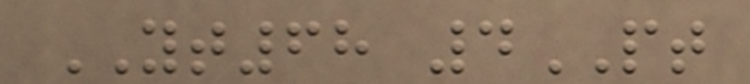YT68 4PT
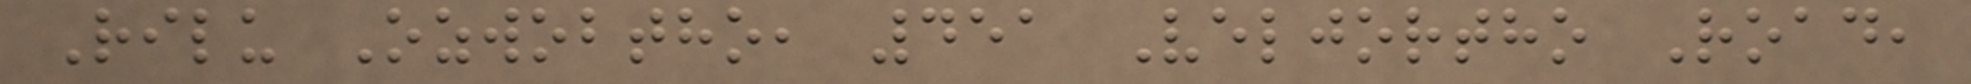Rilu Ozwobtho, 451 Veljortho Road,
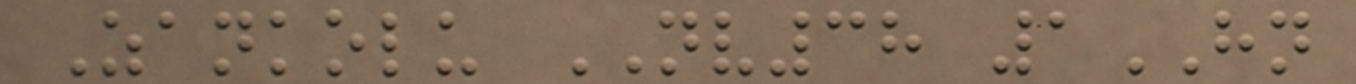Zankolu NV38 1HN
